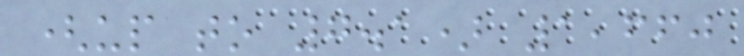(up to 7.1) 1,660
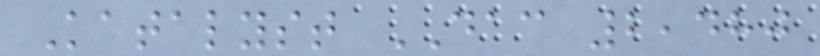Katalyst DAC 2,480
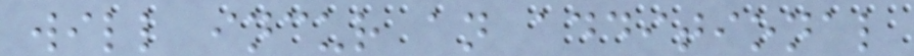will incur an additional
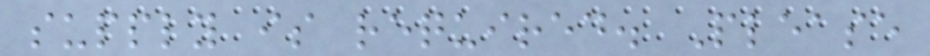supply is required. Please
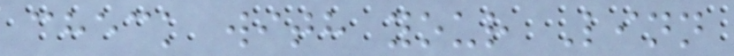check with your Linn
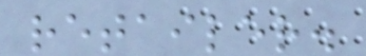retailer.
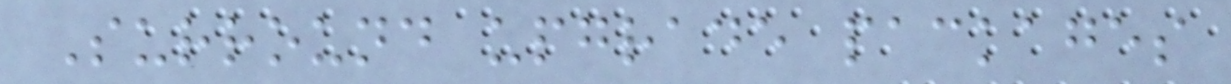Surround upgrade packages
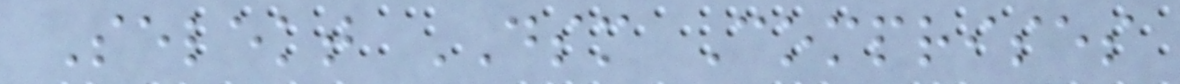Selekt DSM Comprises
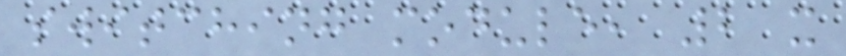switching module, 2 x
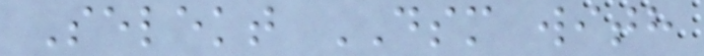Selekt DSM with
